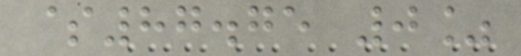$87.75 0%
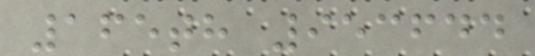165th 953644
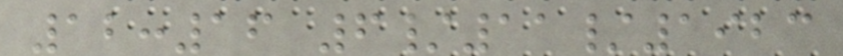12:16 6/11/1923
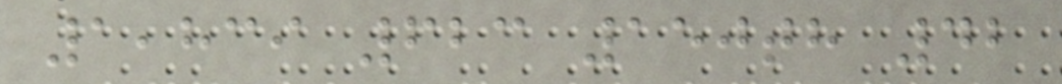1,839 623 150th 42
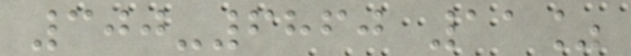300-6860 11%
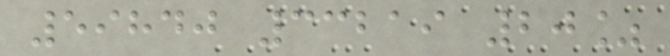59840 33219 20%
